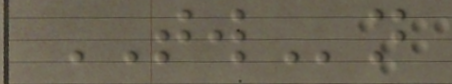TWn
